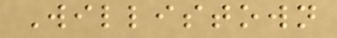Willistown
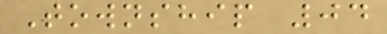Township 04
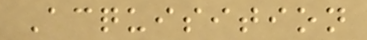Acquisition
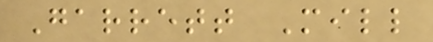Garrett Mill
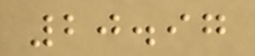20.97
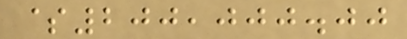$200,000.00
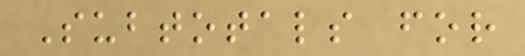Subtotals for
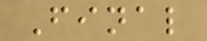Final
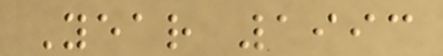Year 1993
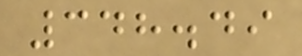348.49
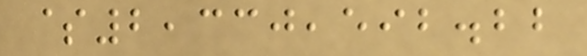$2,330,592.22
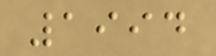1994
